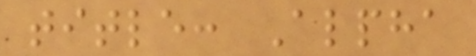title: Alpha
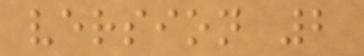version 2
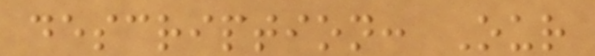description: Our
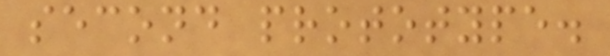second prototype.
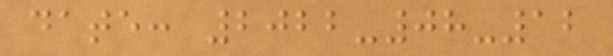date: 2022-08-12
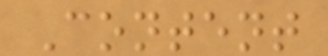Content
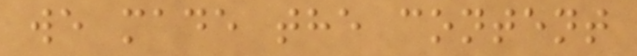we made the content
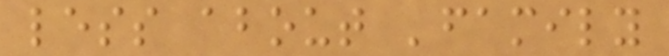less about 'family
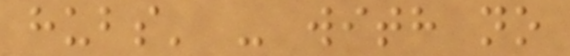hubs' - with no
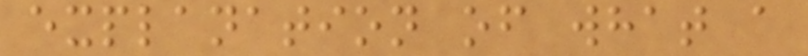explanation of what a
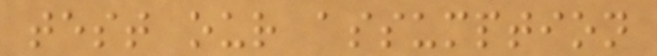test our assumption
